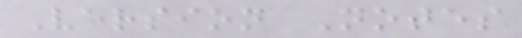Version Notes
